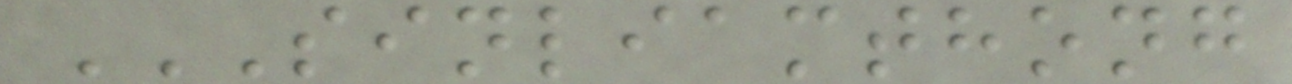SINLIAMTHONG
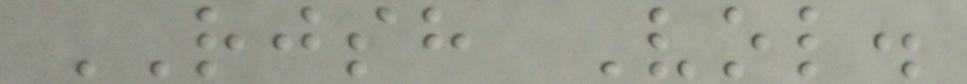RJSH Vol.
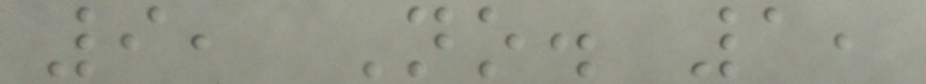9, No. 1,
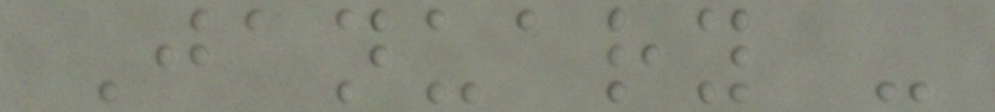January -
